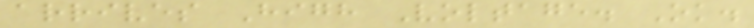arrives High Voltage. Ok.
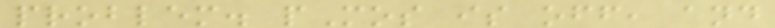problem. pMos is off, and
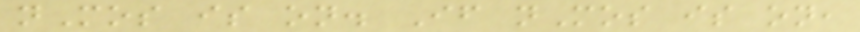nMos is on. If nMos is on,
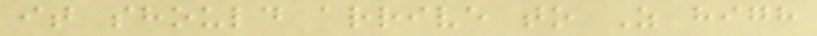it should arrive to Z high
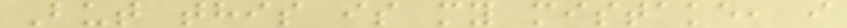But this is my mistake, i
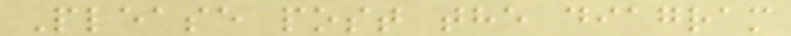Please post the diagram
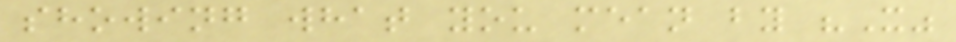showing what you mean by "X"
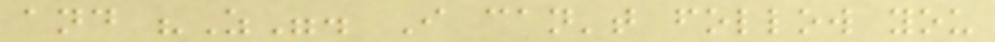and "Z". I can't follow you
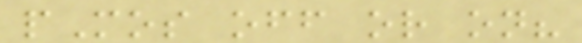pMos off or on?
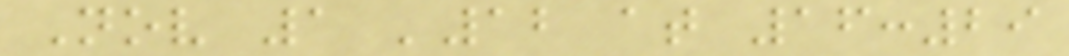Nov 1 '12 at 16:29
